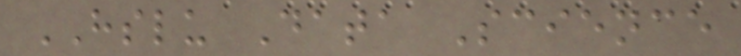HSLU Data Science
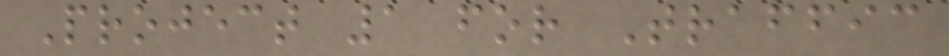Project 1 for Traffic
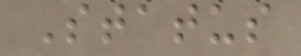Status
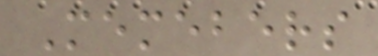Memebers
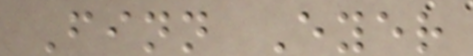Finn Eyer
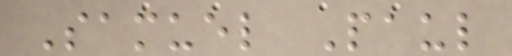Samuel Paul
